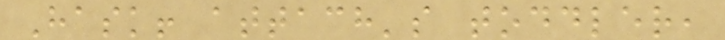Hask! attach's toddler,
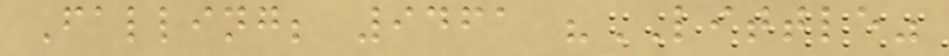Falling; 9461 "LITTLE"
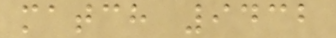match 9432
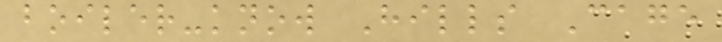boiler-know Hills Cage
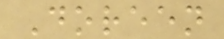Doreen
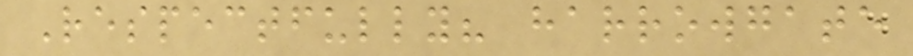Respectfully? harrowgate
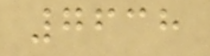7638
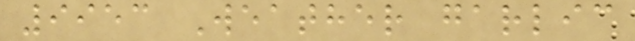9953 Weather garlic
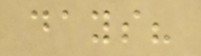days?
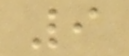9
